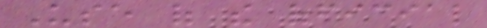Use of the official
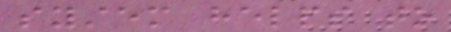system helps to
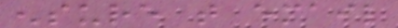ensure that email
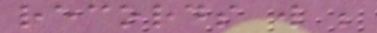records will be
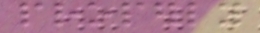properly
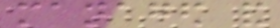managed and
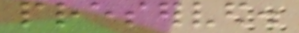preserved.
